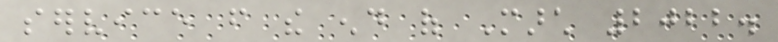service from the end of March 2022.
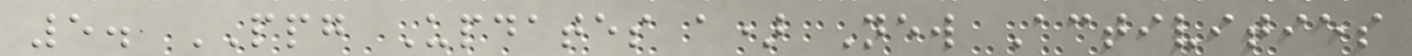5. PPG Updates a) New Activities
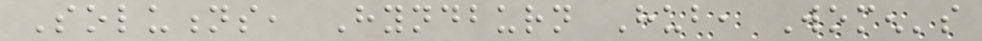Solutions, Hyndburn Hub, Women's
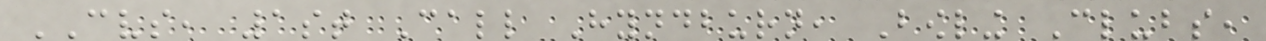CVS, 1st Call Hyndburn, Bowling Clubs,
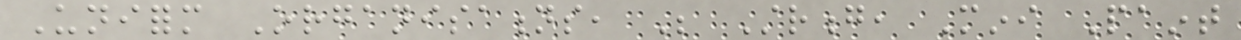Uniform Organisations, Be Strong, Mini Paint
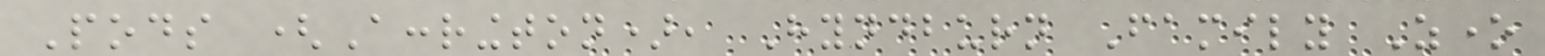Pods (Accrington), Hyndburn Family Zone
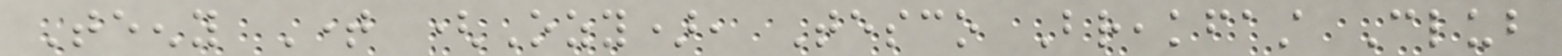Teeny Time (Ozy), Tesco Breakfast Club
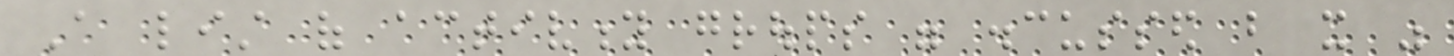A list of activity groups were discussed but it was
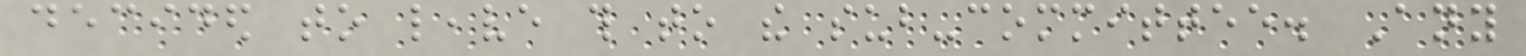decided to leave this to the sub-committee. Any
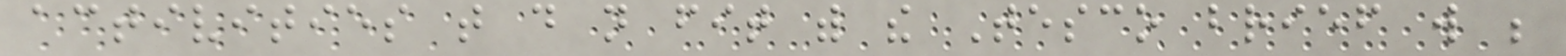activities that do not fit with the Tesco brief will be
